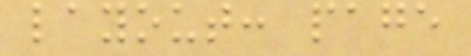layout: page
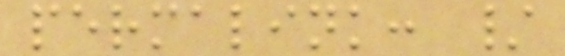permalink: /
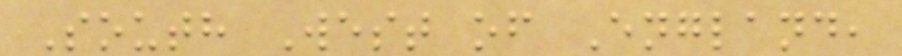South West of England,
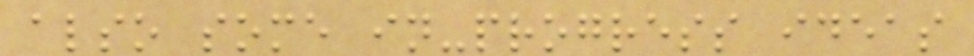also some in-progress ideas
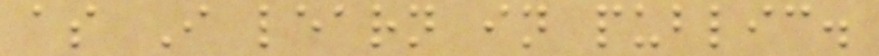as I learn in public.
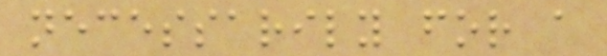necessarily for a
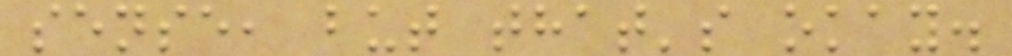sense, but that's okay.
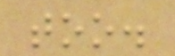too.
